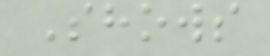Shows
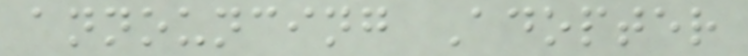announcing Adopter
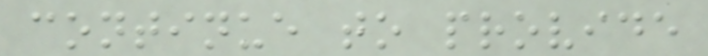continue to provide
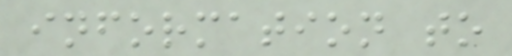information to
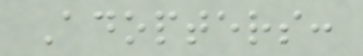Adopters:
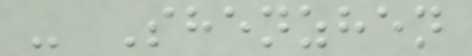- Shenzhen
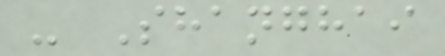- Shanghai
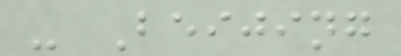- Beijing
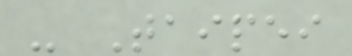- Taipei
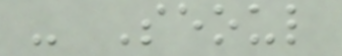- Seoul
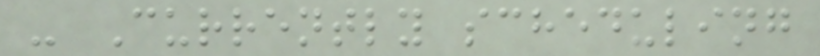- Currently scheduling
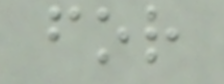for
